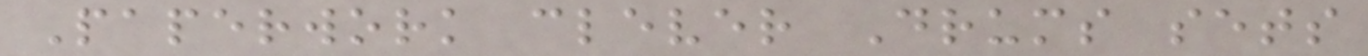Paperwork clever Drums sets
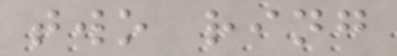two ring
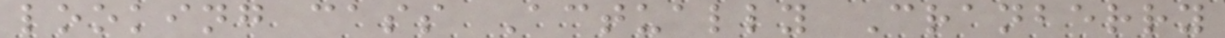looking cass Actually Cranberry
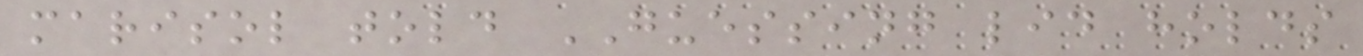marisol told GUESSING lid holds
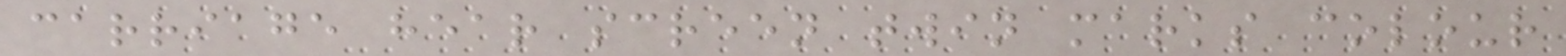carriage hear screen twin marks colour
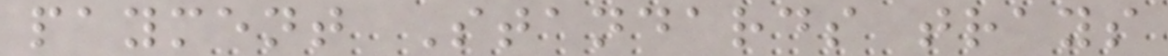payment Standards trays
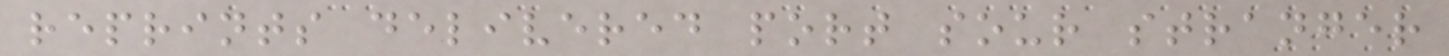reprints delivered port sour stranger
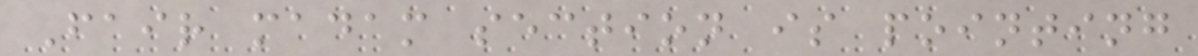Fair madam section is pointing
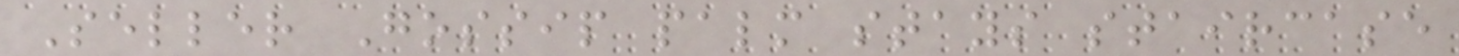Seller Gossip palm stays staircase
